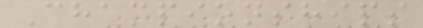Championships
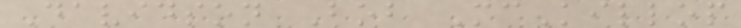Davidson Bob McKillop
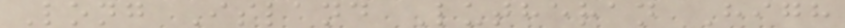Long Island Lutheran High
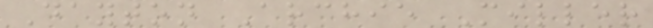Dayton Archie Miller
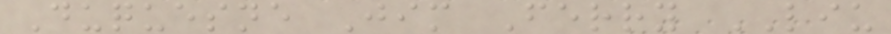Duquesne Jim Ferry LIU
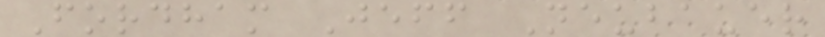Fordham Jeff Neubauer
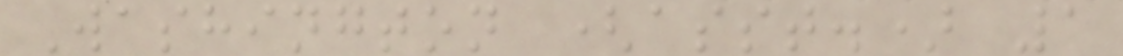Washington (asst.) 1
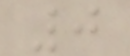0
